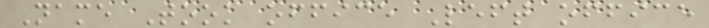Name Took office Left office
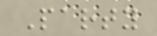Party
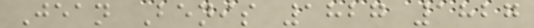Jean Benis 1827 1827
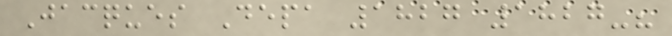Jacques Depa 1827 1827-?
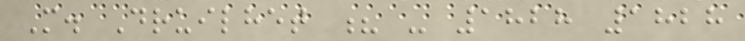M. Druilhet ? - 1828 1828
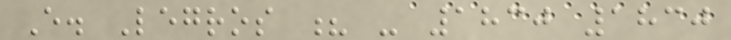E. Legros ? - 1830 1830
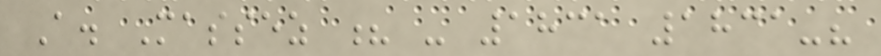A. Massez ? - 1831 1831-?
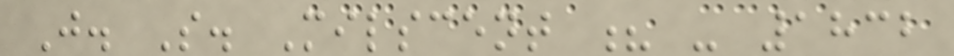J. S. Milscent ? - 1832
